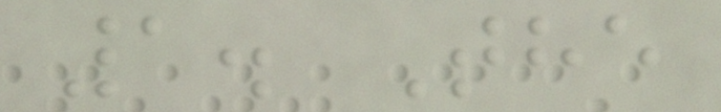1. The
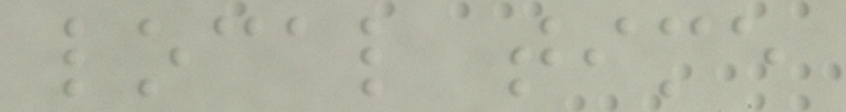local time
